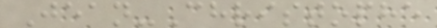Jean-Christophe
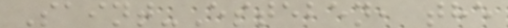Saint-Esteben, the
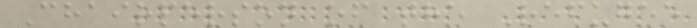Chairperson of the Refugee
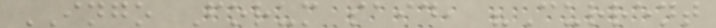INGO Forum said, "Current
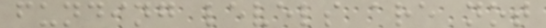funding levels are not
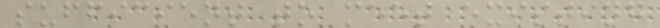sufficient to meet existing
